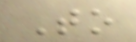To
